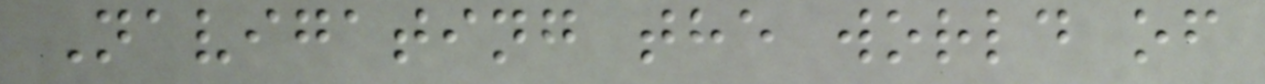Navigating the world of
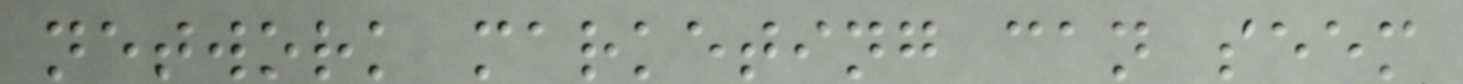network marketing can seem
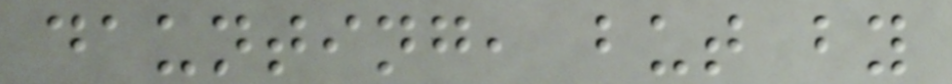daunting, but by
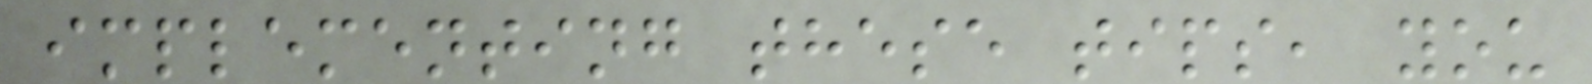implementing these tips, you
